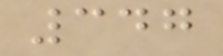347
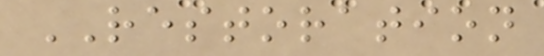RESTORATION
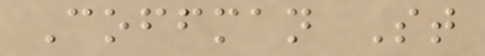Coffman St
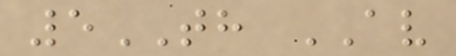5TH AV
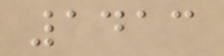1413
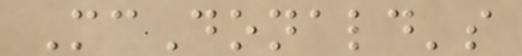McDonald's
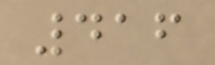416
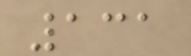131
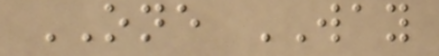ONE WAY
